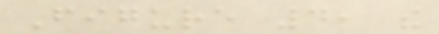Figure 4, the
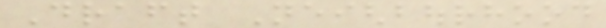Draft Neighbourhood
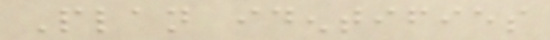Plan identifies
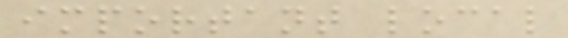important local
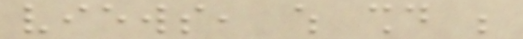views, which should be
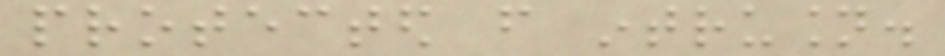protected from intrusion.
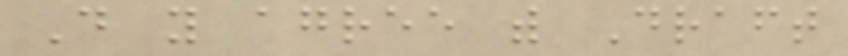Do you agree with Draft
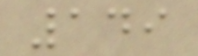149
